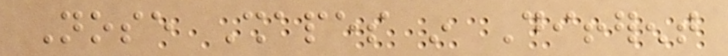Nose Shapes in Different
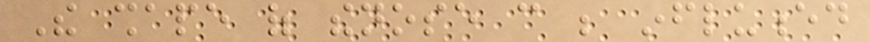The shape of thenose can be influenced
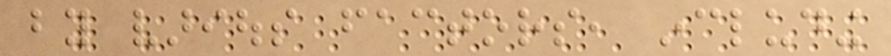by various factors, including
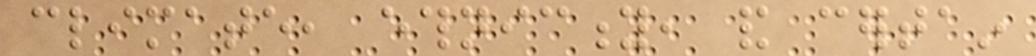climate, ethnicity, and certain
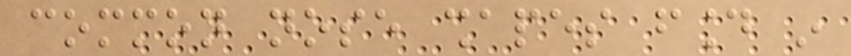common nose shapes found in
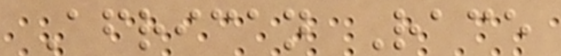African Race
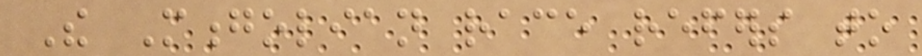The Mongolian race refers to
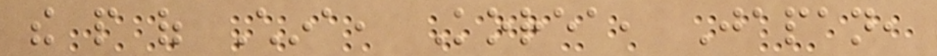the people of China, Korea, Japan,
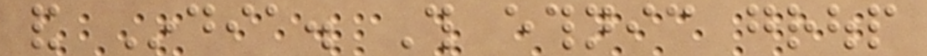and India. This ethnic group
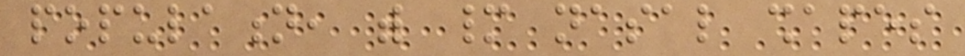population, with many nasal shapes
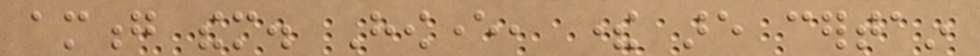among them. However, there are certain
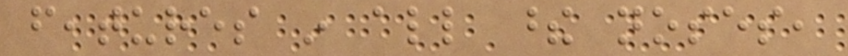features in all these noses,
